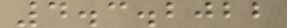4.3.2022
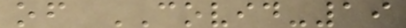of COVID-19
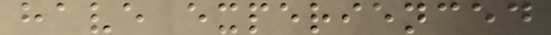have experienced
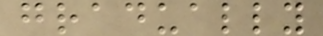gradually
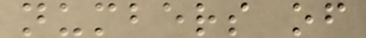numbers of
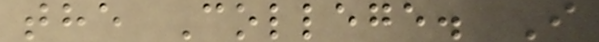the College. I
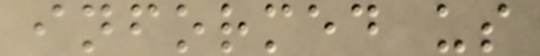informed us
